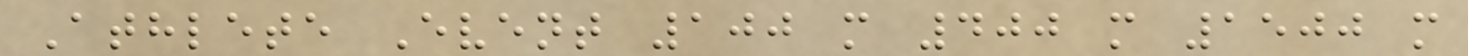Athlete Event 100 m 400 m 1500 m
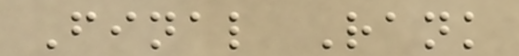Final Rank
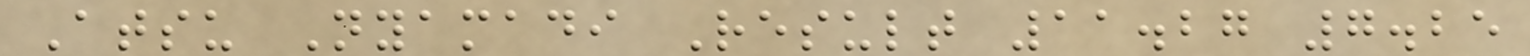Atsu Nyamadi Result 11.27 7.25
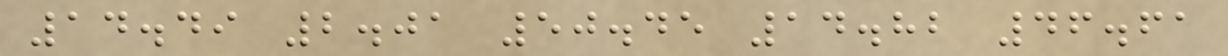14.49 2.01 50.45 14.82 46.61
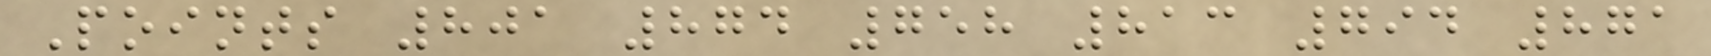Points 801 874 758 813 794 871
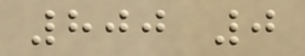800 0
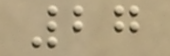27
